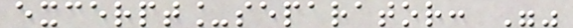excerpt_separator: ""
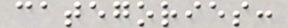categories:
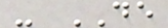- DE
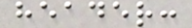header:
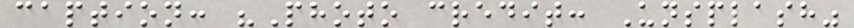caption: "Photo credit: Unsplash"
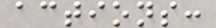actions:
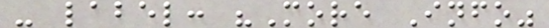- label: "More Info"
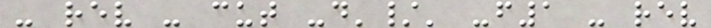- rev - cut -d'/' -f1 - rev
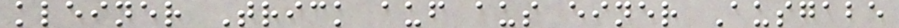kleiner Trick auf aus einer Ausgabe
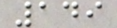149
